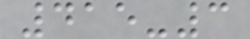415-3
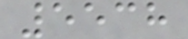5538
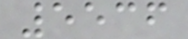5536
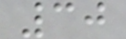30
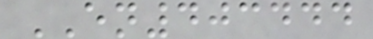EN403444
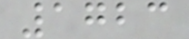1723
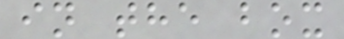in the box
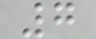7
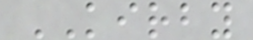KIRBY
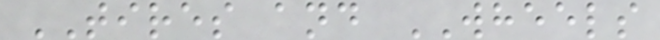TIRES and WHEELS
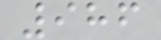986
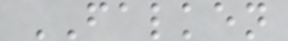FALKEN
